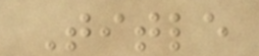Title
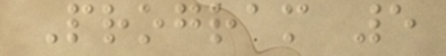Program 5
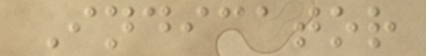Indicator
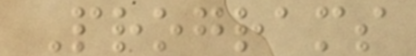Programs
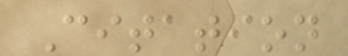Citation
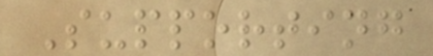Supporting
